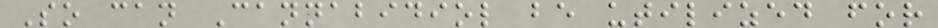So can Cannabidiol be utilized for
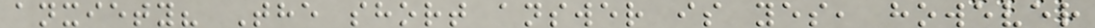anxiety? The short answer is yes, however
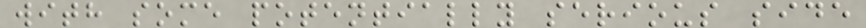with some potentially serious side
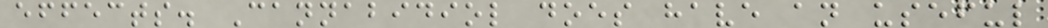effects. Cannabidiol does have an useful
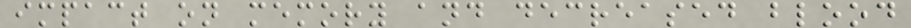impact on memory and decreased blood
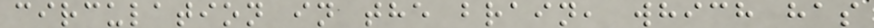circulation in the brain, which has
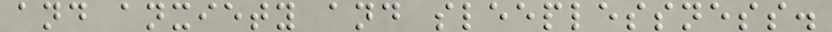and anxiety and sleeplessness.
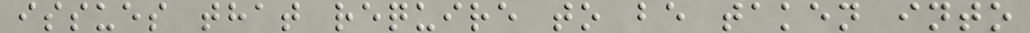issues that require to be taken into
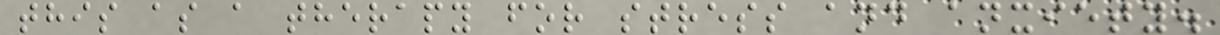this as a therapy for stress and anxiety.
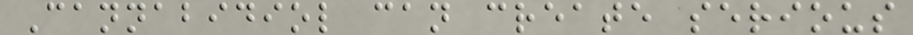Cannabidiol can create serious
